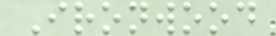Ironwood
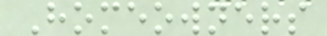Homeowners
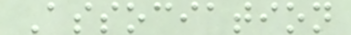Association
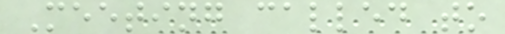Meeting called to
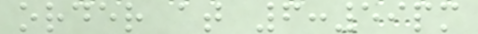order at 6:59pm
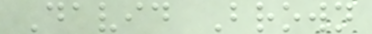David Brown
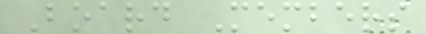Board Members
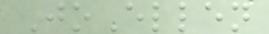JoEllen
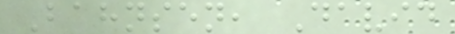Bahnsen, David
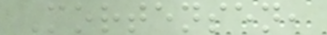Mortensen,
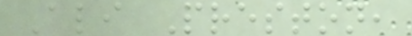Ali Preston,
